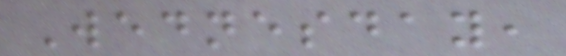Wednesday,
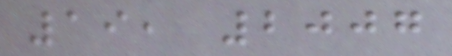19, 2007
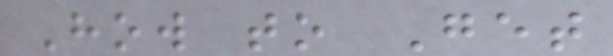How to Get
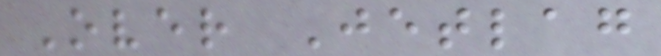Over Jetlag
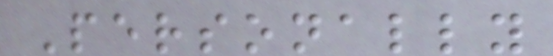Personally
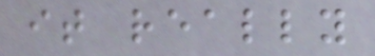it really
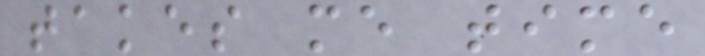takes me time
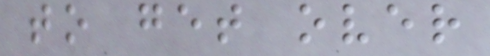to get over
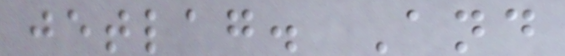jetlag. And
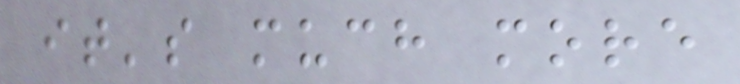it's much more
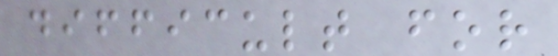difficult for
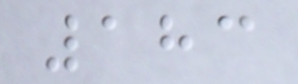183
